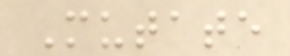Mutate
